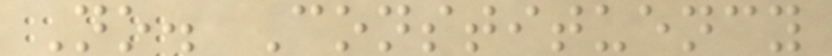No. Constituency
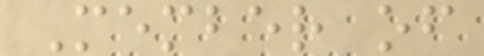Member of
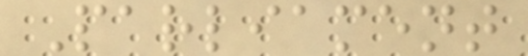Parliament
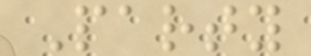Party
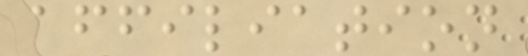affiliation
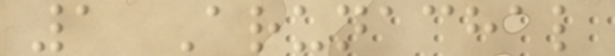1 Arunachal
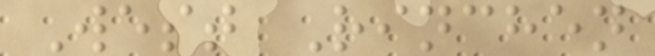West Rinchen
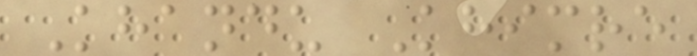Khandu Khimre
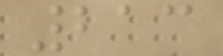213
